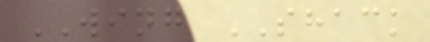WING SHACK
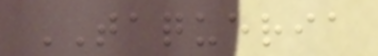TAQUERIA
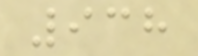938
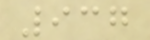937
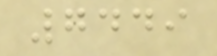7449
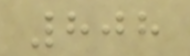808
